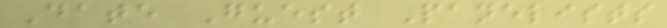Date Guest Panelists
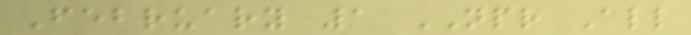February 1 NPR All
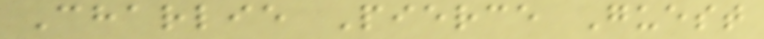Charlie Pierce Guest
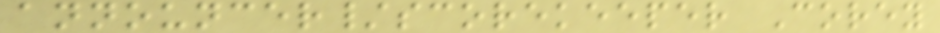announcer/scorekeeper Corey
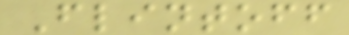Flintoff
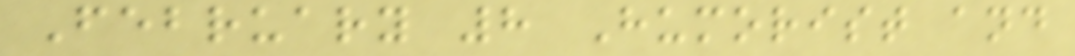February 8 Humorist and
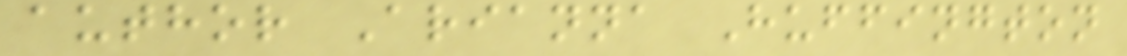author Arianna Huffington
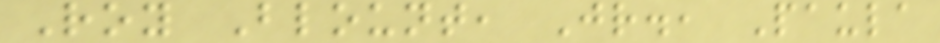Roy Blount, Jr., Paula
